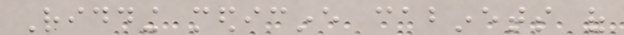Ridding medicine cabinets of
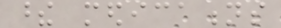these medications
